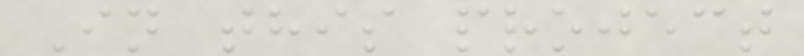In this project
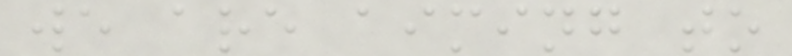we are aiming to
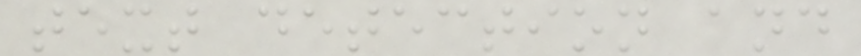text detection and
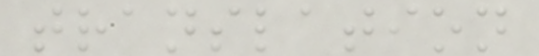translation
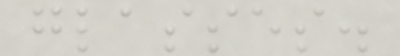glasses.
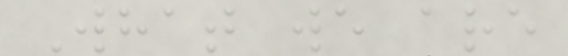What we are
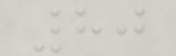80
